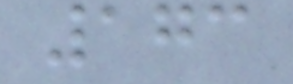173
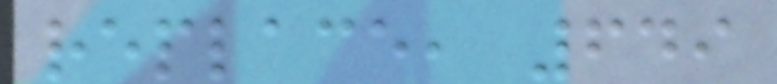replace, 649
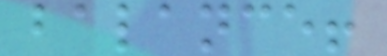balance!
